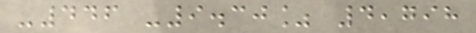-446 -9.30% 4,798
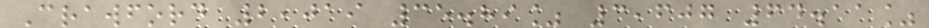Crawford 2,019 35.89% 3,607 64.11%
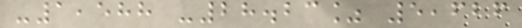-1,588 -28.23% 5,626
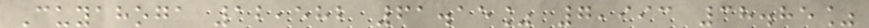Cuyahoga 12,582 61.15% 7,993 38.85%
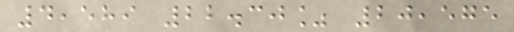4,589 22.30% 20,575
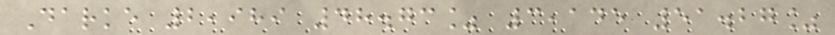Darke 2,989 48.73% 3,145 51.27%
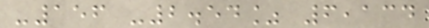-156 -2.54% 6,134
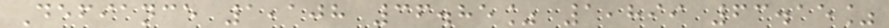Defiance 1,108 36.85% 1,899 63.15%
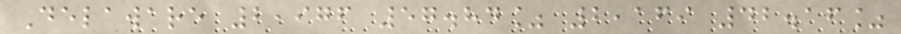Delaware 2,976 57.84% 2,169 42.16%
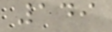149
